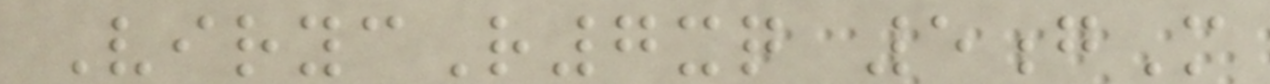VirycR7xq 5gM
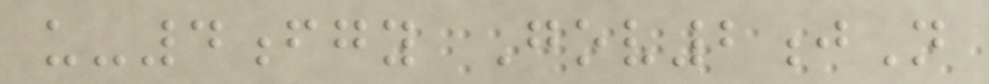u-4fgy Gov2jN
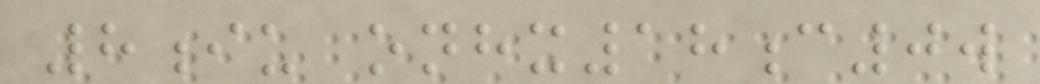8iu onhx18c0w
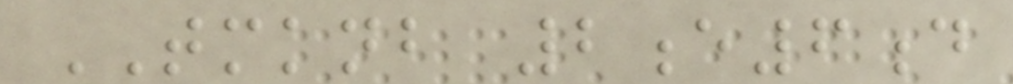TMKNB 2e6d
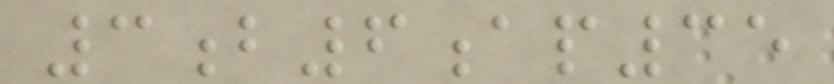3b6ap35
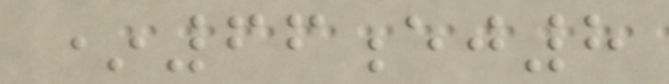*66ej8
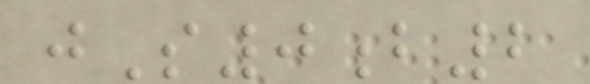jS0b2
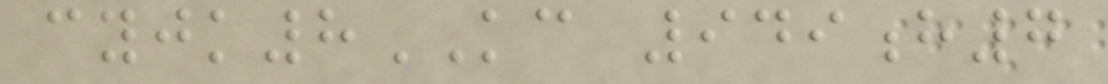cyjk8KC 949h7
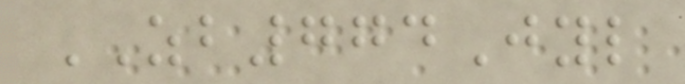ZB774Jyl
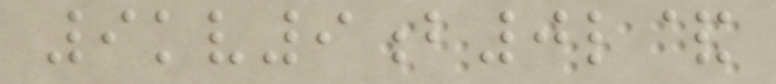9kv9b0l&
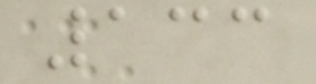133
